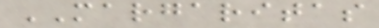MARGARITAS
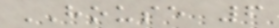HOUSE 6
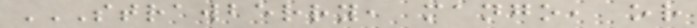STRAWBERRY, MANGO, OR
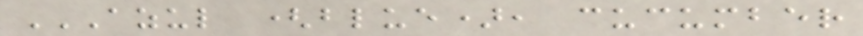AZUL (BLUE), CUCUMBER
